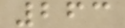263
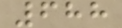688
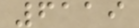6119
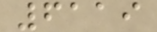6119
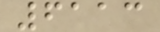6113
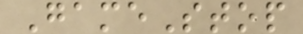GameStop
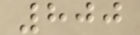800
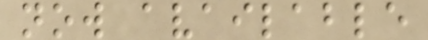now available
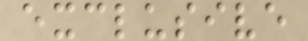exclusive
